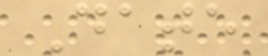Date
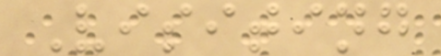Visiting
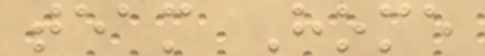team Home
